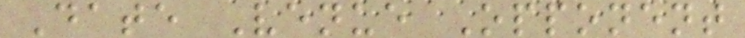Date Venue Opponent
